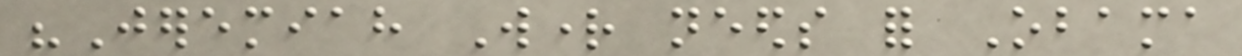"Jeremiah Wright needs for Obama
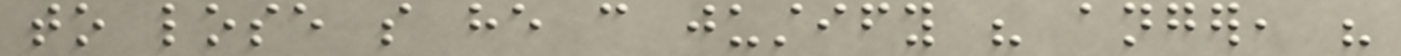to lose so he can justify his anger, his
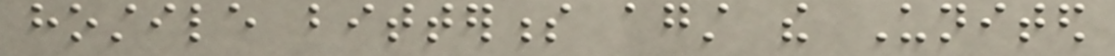hostile bitterness against the United
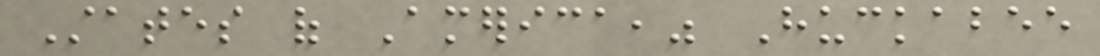States of America," Huckabee
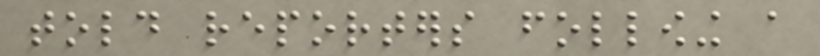told reporters following a
